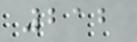212
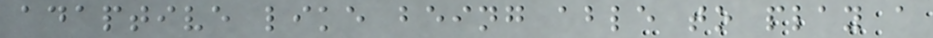adaptive like being able to play a
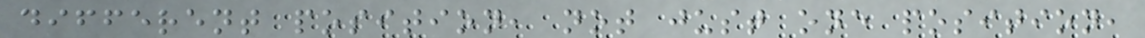different position, not just one position,
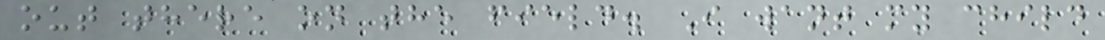out there on the field. I want my child
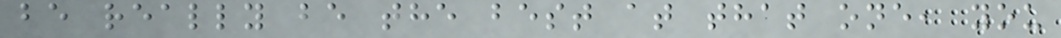be really be the best at that one, you
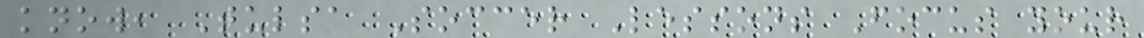know, Tulsa Soccer Lessons Focus your
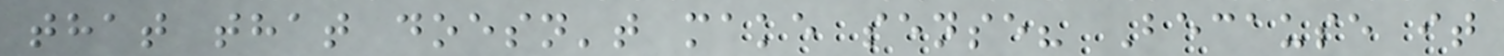that that doesn't make sense? Because it
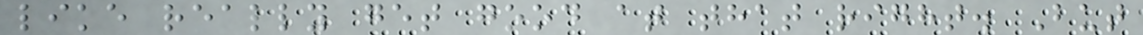like really get good at that right. But
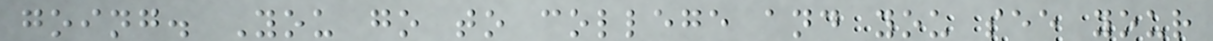going. You go to college and you see your
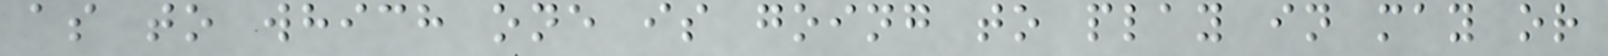as to which one is going to play in may or
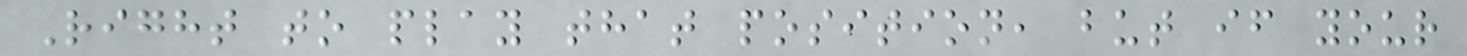Right to play that position, but if your
